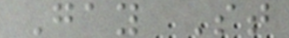Gay St
